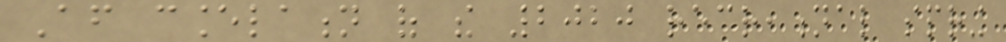After cancelation of the 2020 recreational spring
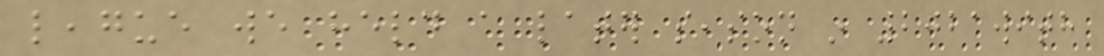league we held a later season in 2021with
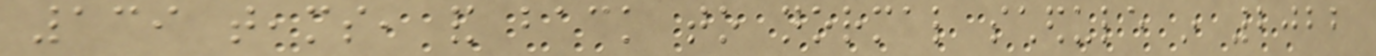139 teams, and back to normal schedule in 2022
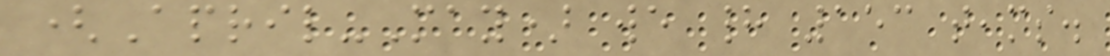(April-May) we had 153 teams.
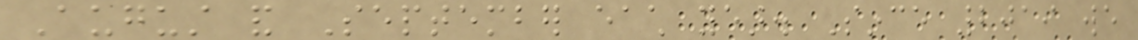August and September each year. Since 2019 we
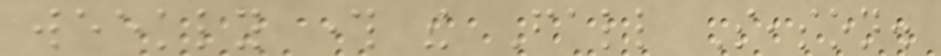weekly through the Fall Season.
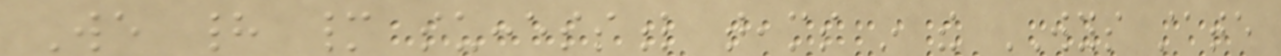We had many successful teams in the WYS state
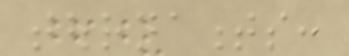tournaments:
